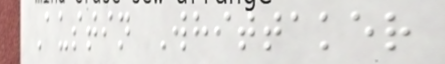Austin Whittaker
